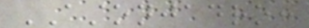ASTONJADRO:
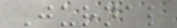Jurnal
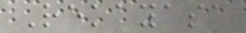Rekayasa
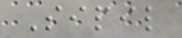Sipil
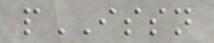pISSN
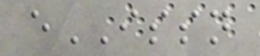eISSN
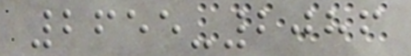2655-2086
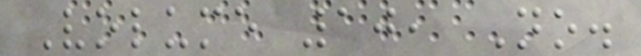Volume 10, No.
